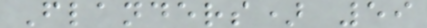Flanders) 59
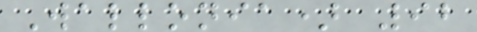Wallonia) 92
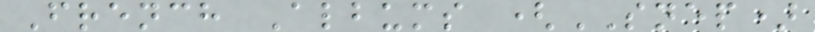French Albums (SNEP)
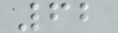62
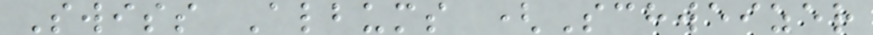Swiss Albums (Schweizer
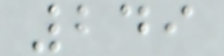249
